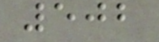502
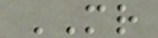MR
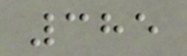385
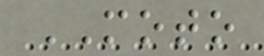MOTO
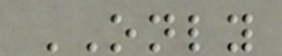ONLY
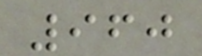960
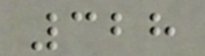328
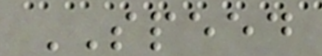SPEED
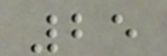25
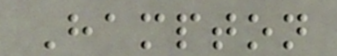Hampton
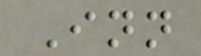Inn
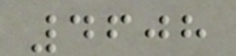4608
